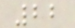22
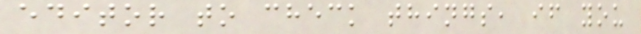editor to check things, if you
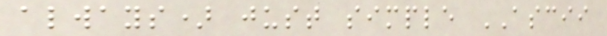always) just simple ASCII
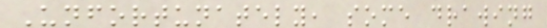Unfortunately, some drawing
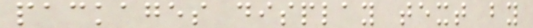packages display text by
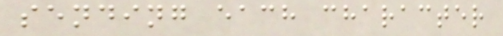sending each character
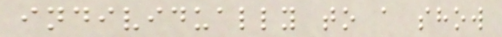individually to a show
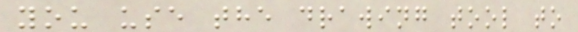you use the drawing tool to
